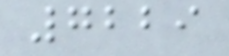7229
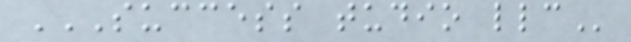SUCCESS TUDIO LLC
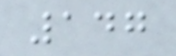147
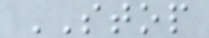STOP
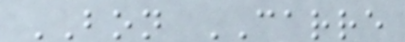BON CARRE
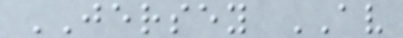JERSEY AV
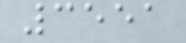3551
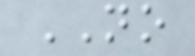NO
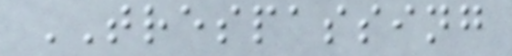TRESPASSING
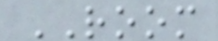ROOM
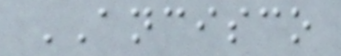ANCISCO
